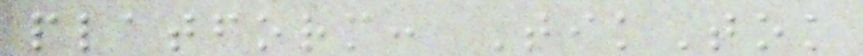platform: TikTok
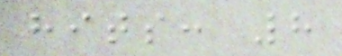hits: 8
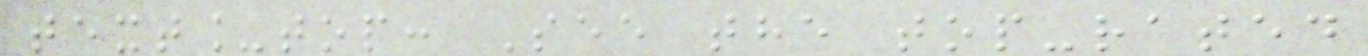text_top: See the top-rated
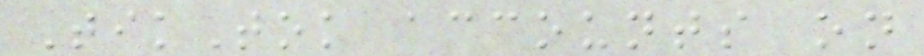TikTok accounts on
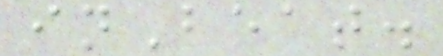inBeat.
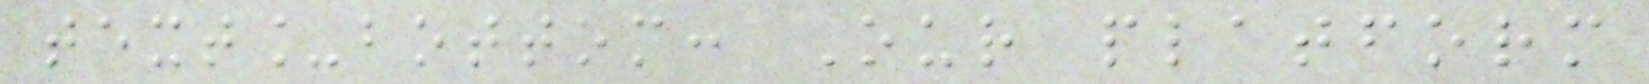text_bottom: Our platform
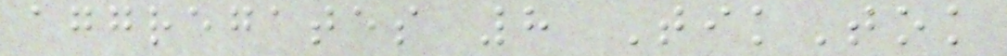aggregates 8 TikTok
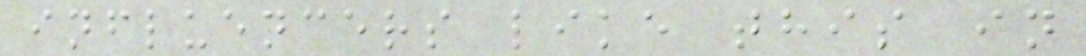influencers like this in
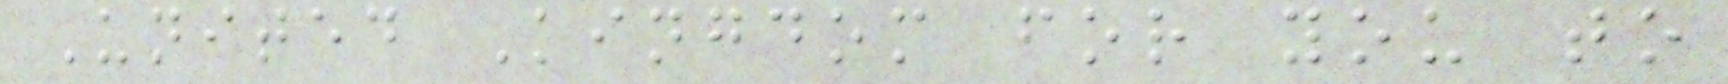United Kingdom for you to
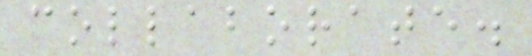collaborate.
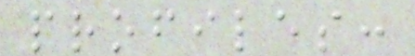profiles:
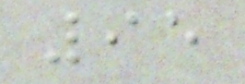95
